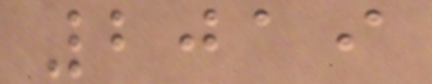2019
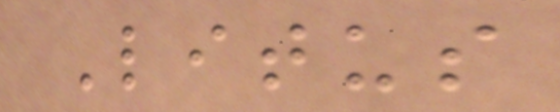Litus
